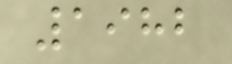1982
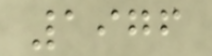1976
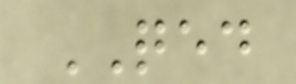QED
